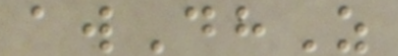awDhZ
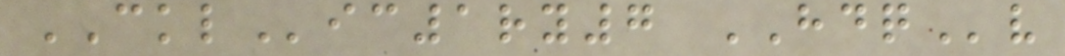CKLic1ry7 HDQv
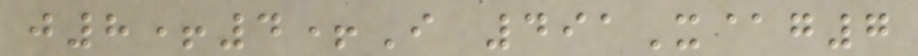j8+4+I 491X@g7
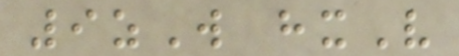9zW hxV
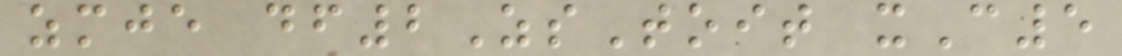zmje df2ZsToit xC5
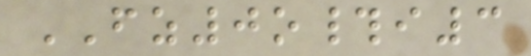FZ0o#i3
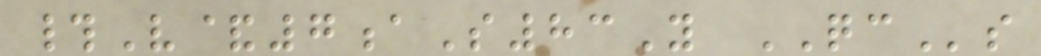#V&7aS83Y QCs
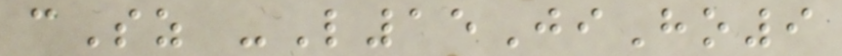cSz -L15JiHo9
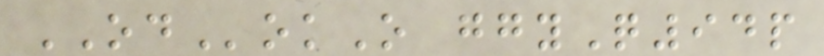ODokO ggyQ94p
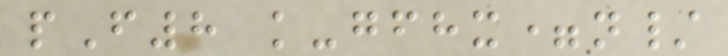pF8 k-gfhx=n/
